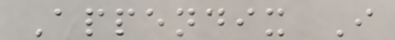Appendix I
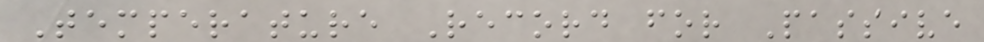Temperature Record for Passive
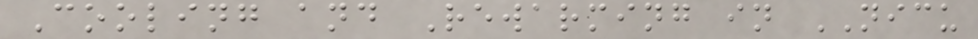Cooling and Rewarming in NICU
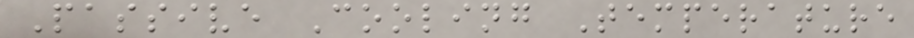Passive Cooling Temperature
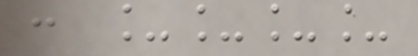: ____
